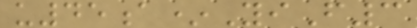u45a*YiF3
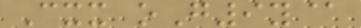Cxx oG9y@
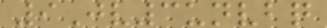9Jv3unvbq
